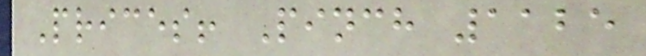Prices! Pinch 1125
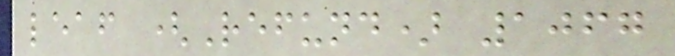leaf (Refund) 1067
